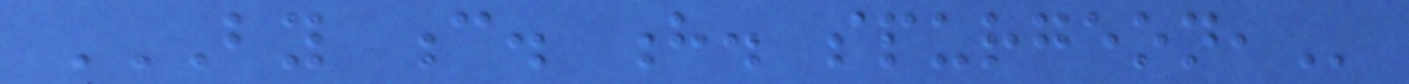BY C. H. SPURGEON,
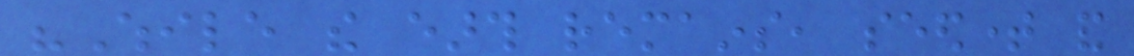"While the earth remains, seedtime and
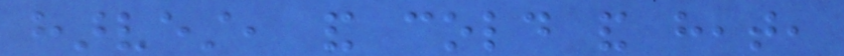harvest, and cold and heat,
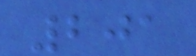201
